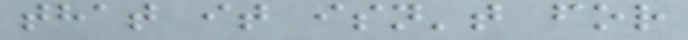that it isn't for
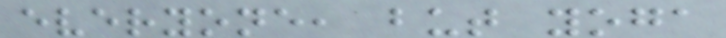everyone, but yoga
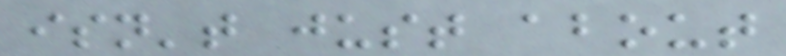isn't just about
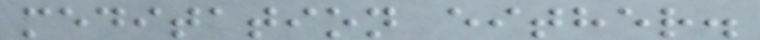meditation either.
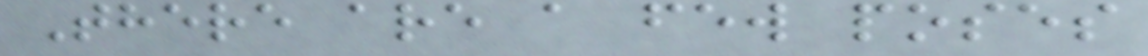There are a few poses
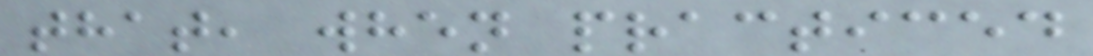that, when practiced
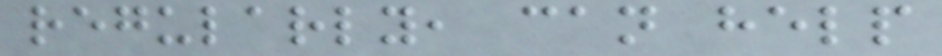regularly, can help
